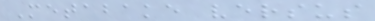Metabake versus
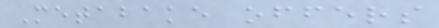Metabake offers
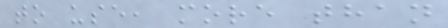to use, more than
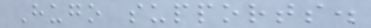Hugo supports.
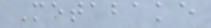Metabake
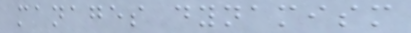manages dynamism
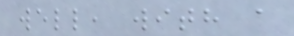well, with a
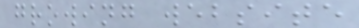growing website
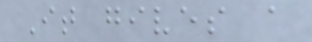It gives a
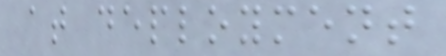at deployment
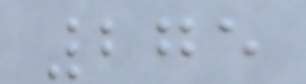275
